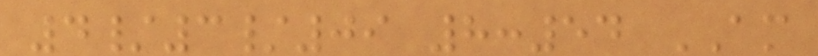4/3/09 8:54 AM
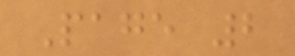Page 2
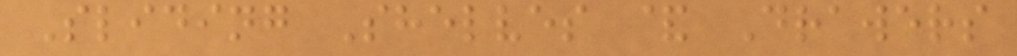Sliding Shelves & Drawers
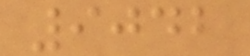9042
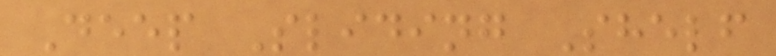Deep Sliding Shelf
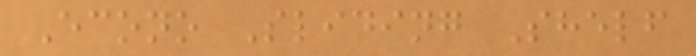Econo Sliding Shelf
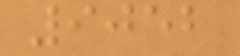9052
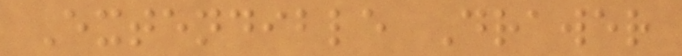Extendible Drawer
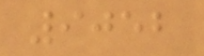9052
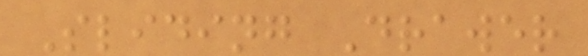Sliding Drawer
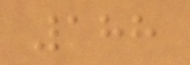188
